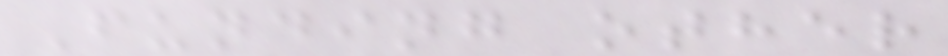Funding other
